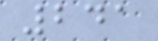241
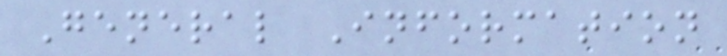General Information
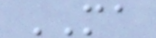MA
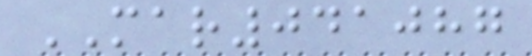MAR041087
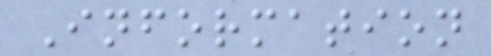Information
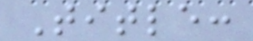Title:
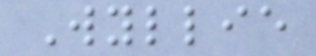Wyllie
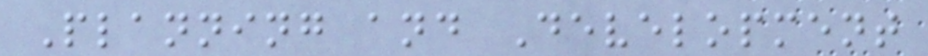Planning and Development
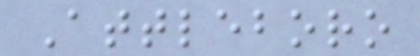Attleboro
